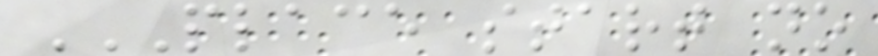PLACE START NO
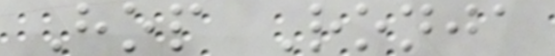Hop Ronja
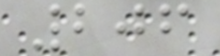206
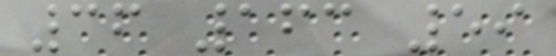36 163 59
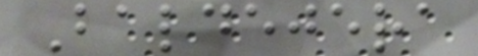Baldejera
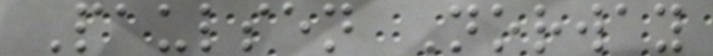Paulsen Norway
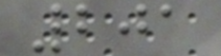201
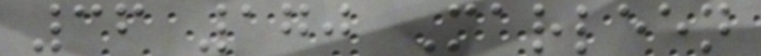36 170 Marleen
